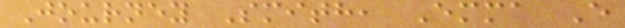Journey Smith, Emma E
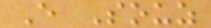E Souz
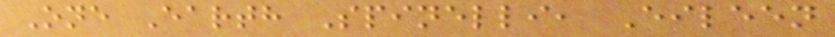One Earth Spinelli, Eileen
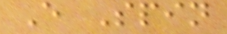E Spin
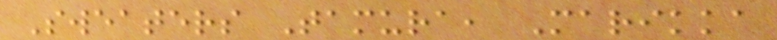Sweaters Tamura, Marikka
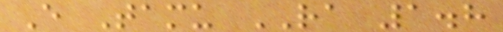E Tamu RA 1.8
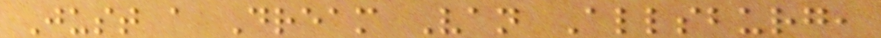Just a Dream Van Allsburg,
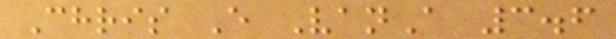Chris E VanA 3.6
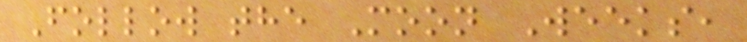Follow the Moon Weeks,
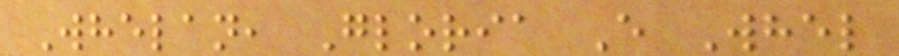Whelan, Gloria E Whel
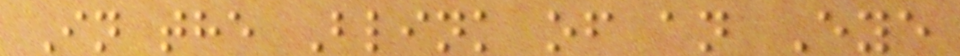In the Blink of an Eye
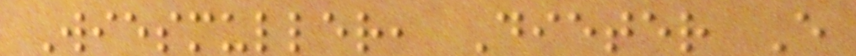Wiesmuller, Dieter E
